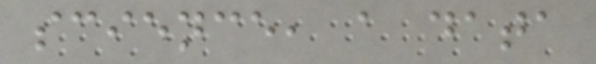science, a data
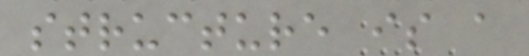structure is a
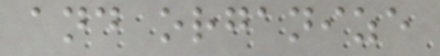and organize
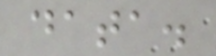data.
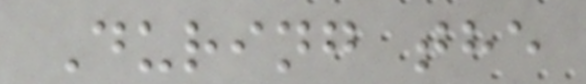During the
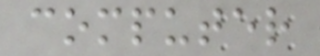computer
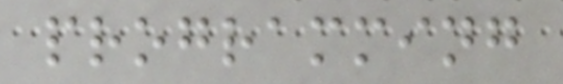programming
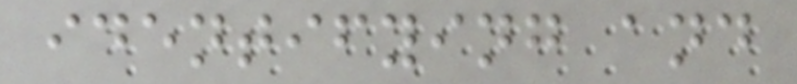identifying and
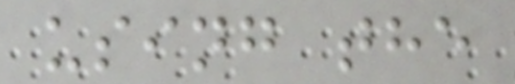using the
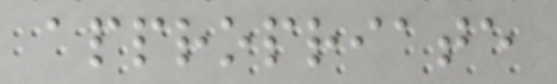appropriate
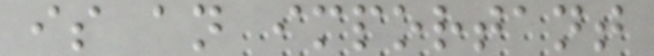is an important
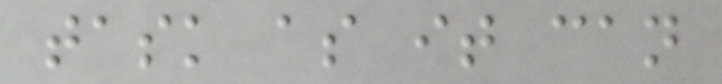task as it can
